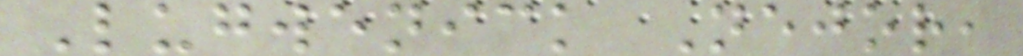Lugwenick Nejor,
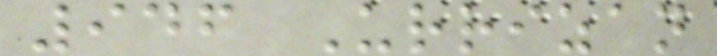946 Urrizan
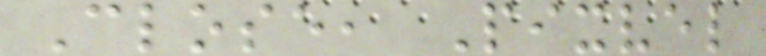Close, Pixvel
